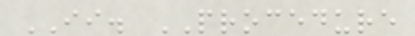II. PROCEDURE
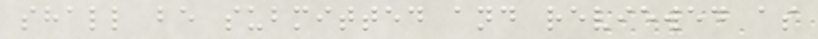shall be submitted and reviewed as
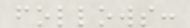follows:
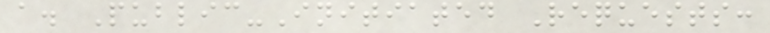a. Public-Initiated Requests:
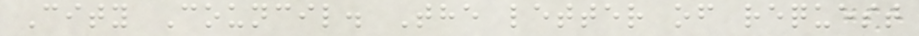City Council. The letter of request
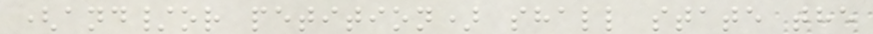(and/or petition) shall state the
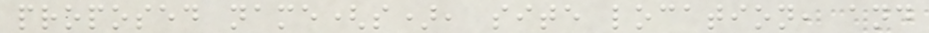proposed name(s), site location, and
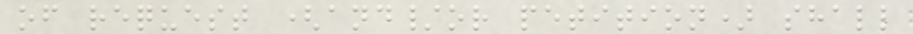of request (and/or petition) shall
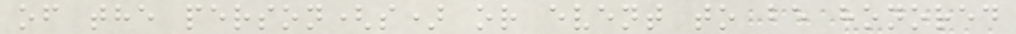of the person(s) or event to be honored
